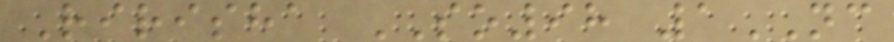Ririsha SO98 1NC
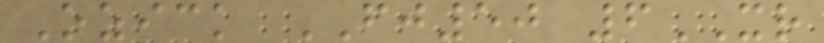Ozick FJ50 6XR
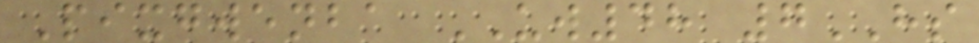Pixgwenba UW48 7HS
